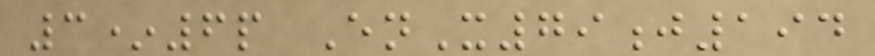3*6p EnX79j194
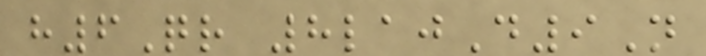h6Qr 8lajD9N
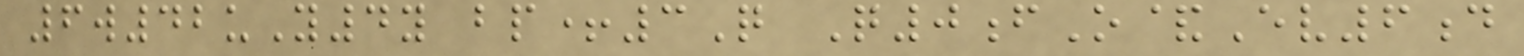6w42uY4y bp+3Q Q0fO&Ev6d
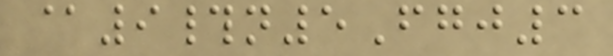@9#n5Fgj3
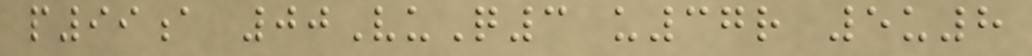p99a 00VuQ3 u37r 5u8
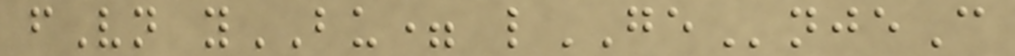fVn yBU= lGEnjeC
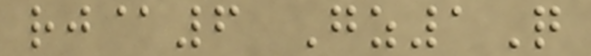rj@6 Gz1Q
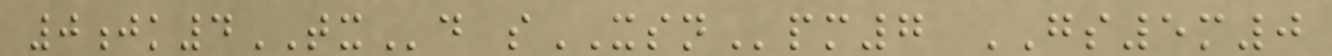0jk4TXd sXSNpm7 GS5m0
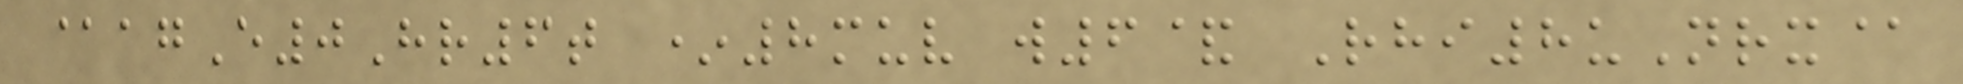@agE0Hr6t *8muv w6& Rhi8uNrx@
